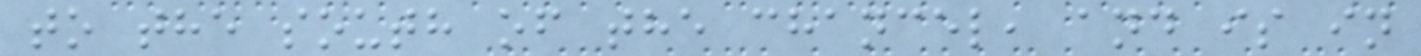to the south of the chancel, and is in
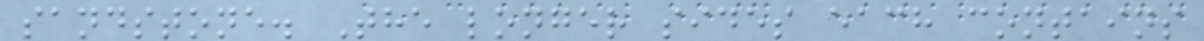sandstone. The longer sides each contains
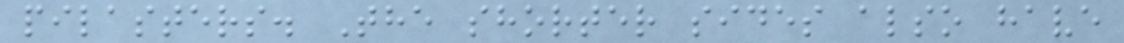pilasters. The shorter sides also have
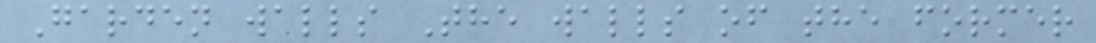Garden walls The walls of the former
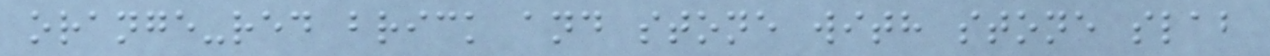orange-red brick and stone with stone slab
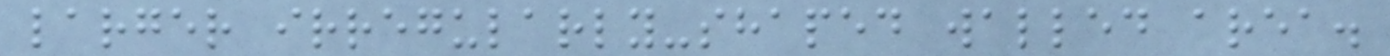larger irregularly-shaped walled area.
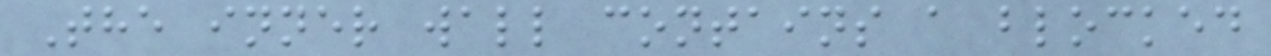The inner wall contains a blocked
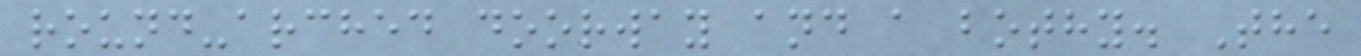round-arched doorway and a bothy. The
